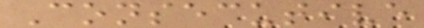Consecutive
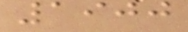1900
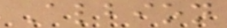Albion
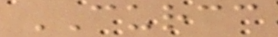CURCC
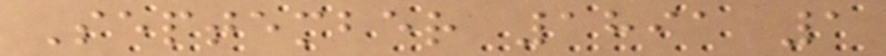September 1891 1
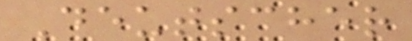Deutscher
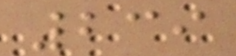239
